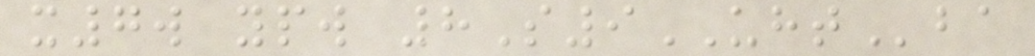x7w ypw 8S9UHTba
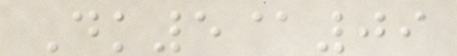Dk5@09
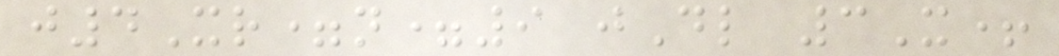j4Xr=n=9 jDl 3X+
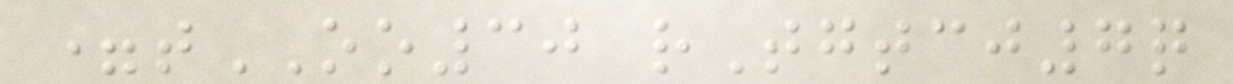=tOO30 rTgtcj7q
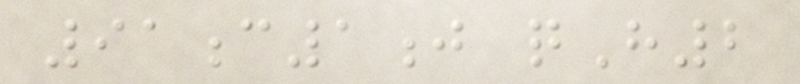91c1j qH2
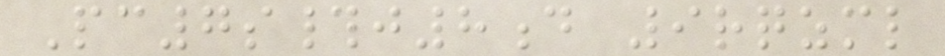Pc7s#j8d 9rqzml
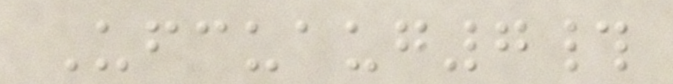Ufcuaug7#
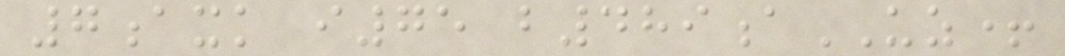7axk i75 b489aUZ+
